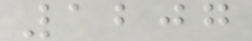1207
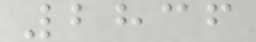2836
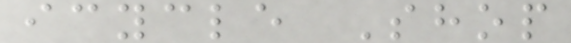icycle Shop
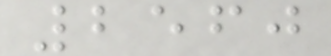2560
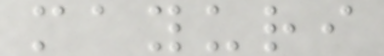mayuri
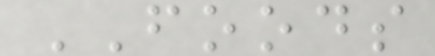FOODS
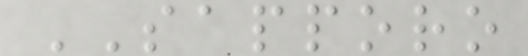SAPPORO
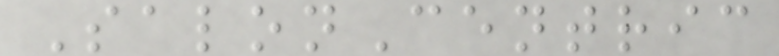SalonCentric
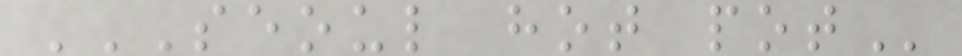SEOUL HOT POT
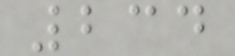234
